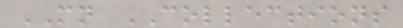MN COLLECTIONS
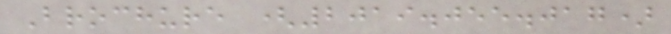Brochure (2019.055.017)
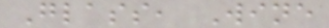Glass, Wine
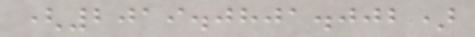(2019.0801.002)
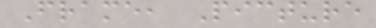Frame, Picture
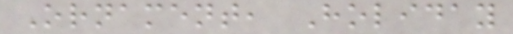Ornament, Holiday
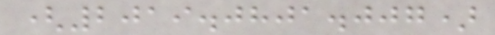(2019.0801.007)
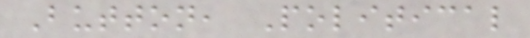Button, Political
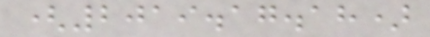(2019.17.18)
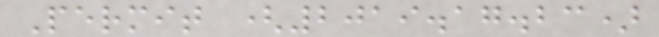Permit (2019.17.23)
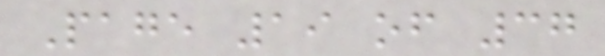Page 19 of 37
